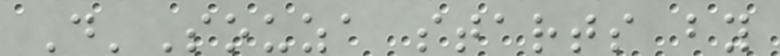D'Souza starts by
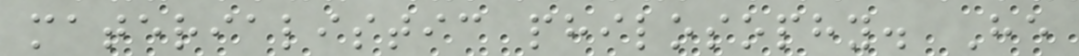materialistic philosophy. He
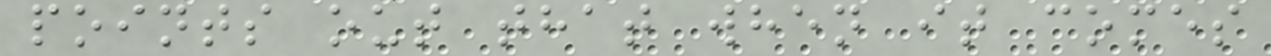points out that when it comes
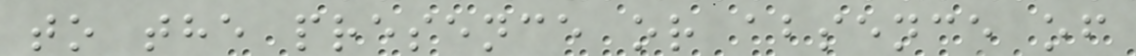to the presence or absence of
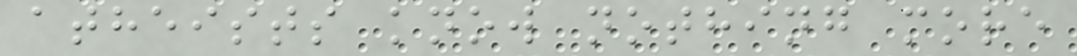atheists know nothing more
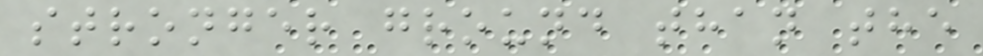stronger ground than the
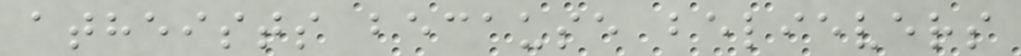atheists because believers
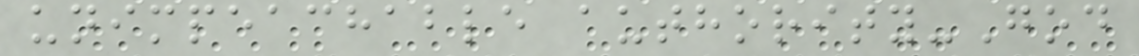unimpeachable authority-God
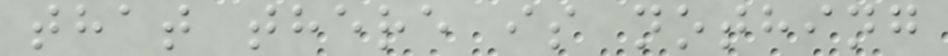that there is nothing
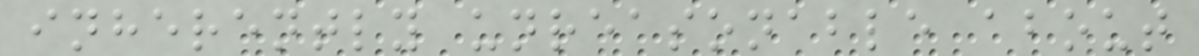inherently unreasonable about
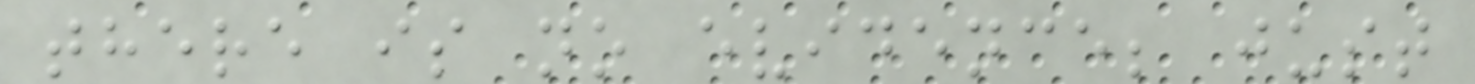there is no evidence; just
